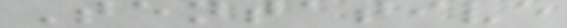Tentative
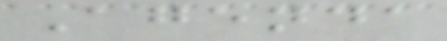Agenda
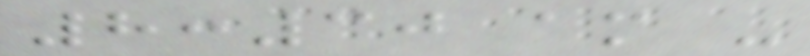8:30 am -
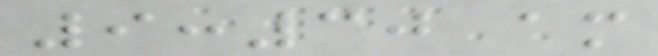9:30 am
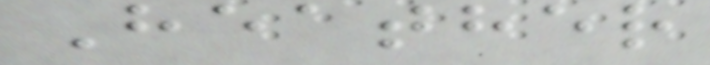Heather
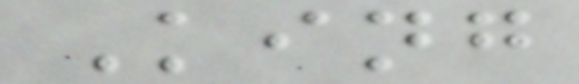King
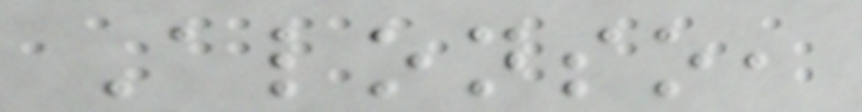Alonso,
